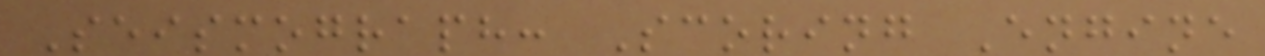Seismograph: Scoring Engine
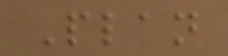Plan
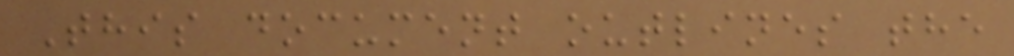This document outlines the
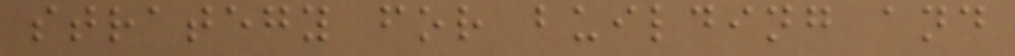strategy for building and
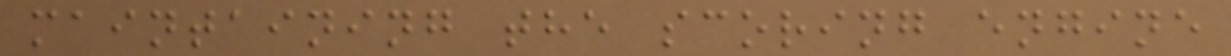maintaining the scoring engine
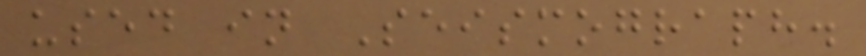used in Seismograph.
